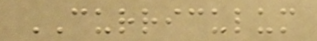CURRICULUM
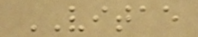VITAE
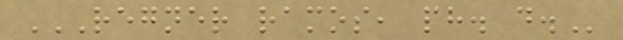REGNER RAMOS, PH. D.
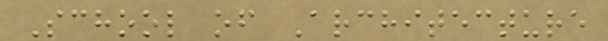School of Architecture
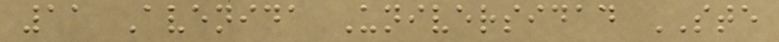11 Avenida Universidad STE
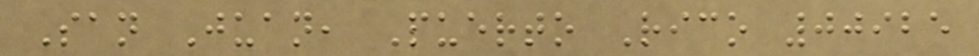San Juan, Puerto Rico 00925
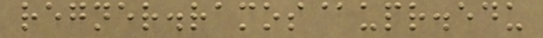regner.ramos@upr.edu
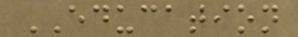EDUCATION
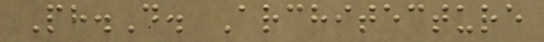Ph.D. Architecture
